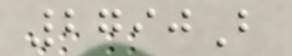2790B
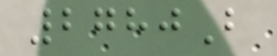2780B
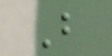B
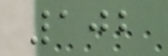102
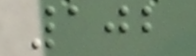102
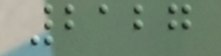2127
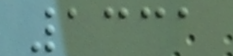1331
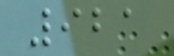921
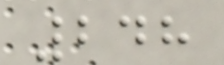248
